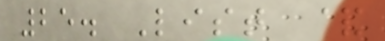25. List &
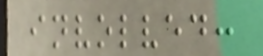involved:
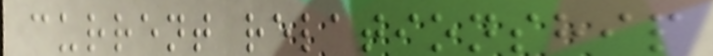current relationship
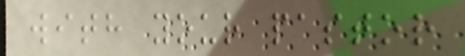with your pastor
